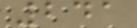241
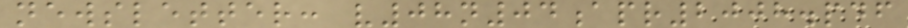newsletter: v08n04apr2008.pdf
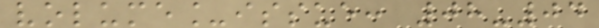volume_issue: 08-04
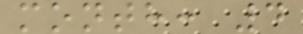month: 4
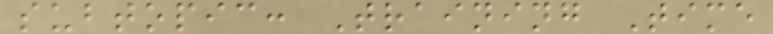subtopic: Training Time
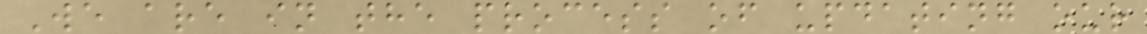We are in the process of updating our
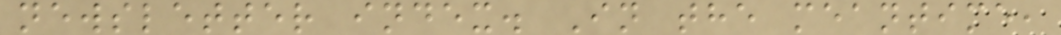newsletter index. In the meantime,
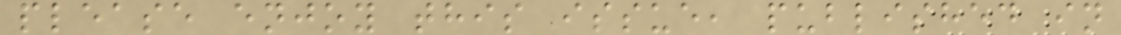please enjoy this issue, published in
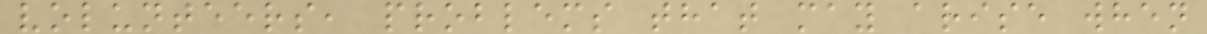volunteers, problems that may arise when
